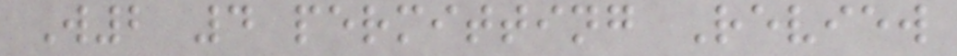W2 4 permitting Review
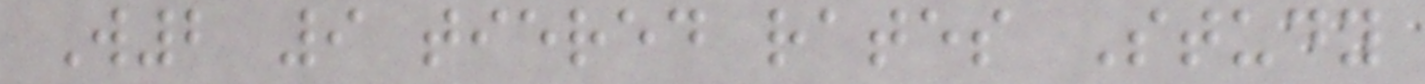W2 9 tiered rates Study
